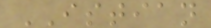ISTIAN
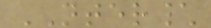NTER\
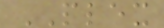PLEX
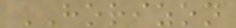HORIZON
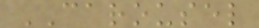CAROUSEL
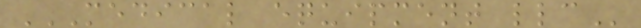MEDICAL EQUIPMENT LLC
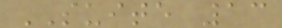SUITE 13
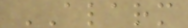ALARM
